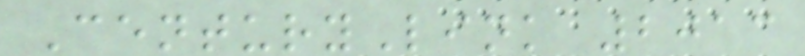CenturyLink 2013
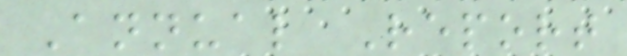Annual Report
